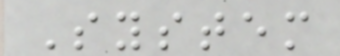System
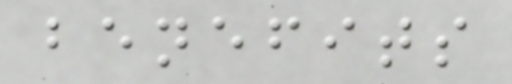benefits
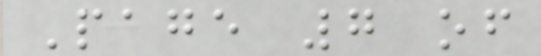Page 7 of
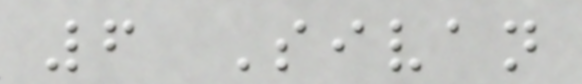6 Sivan
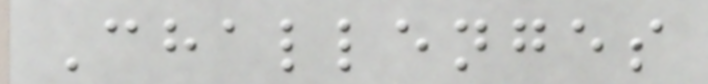Challenges
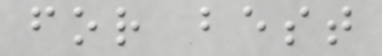for best
